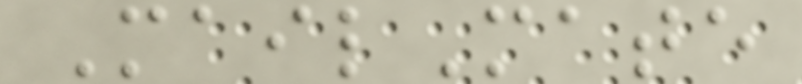MailMate
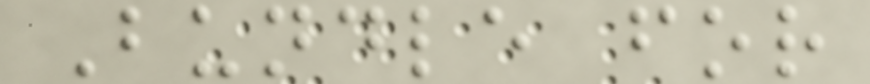Bundle for
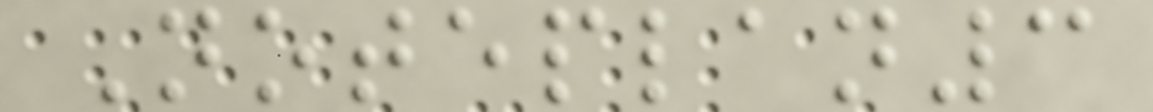Noteplan3
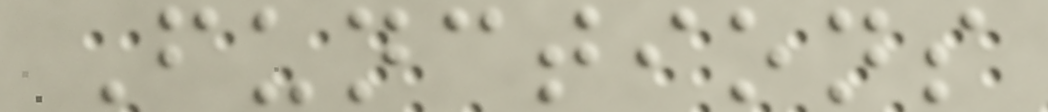Functions
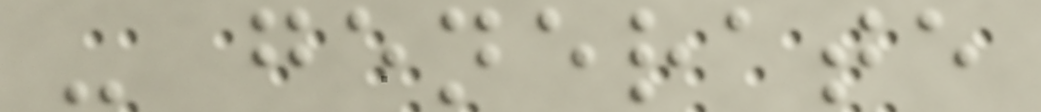- generate
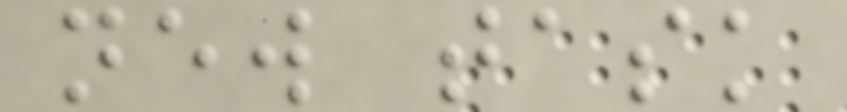new task
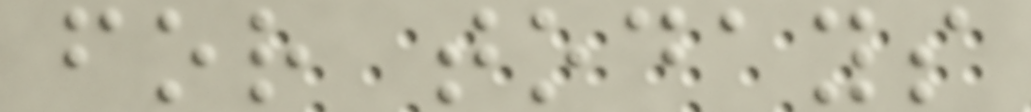for todays
